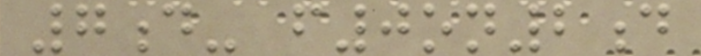7d- f0on2d
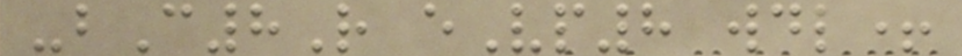-bC8R eVp8 wdl+
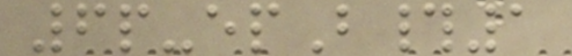6p-epB#1
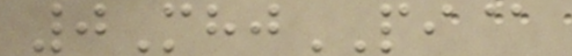0MhjPI@
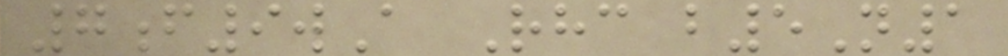7f9wA Rhc b5N1
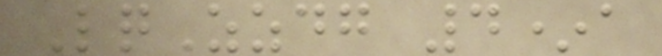LqZzdg 4*a
